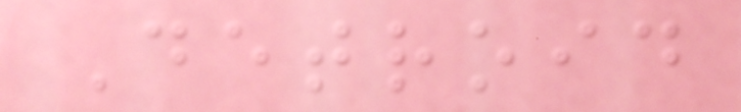Detroid
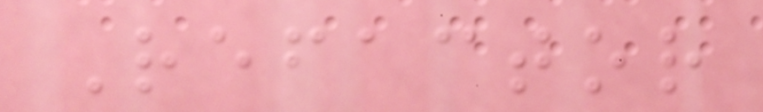Refactor
